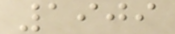1909
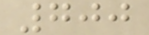700
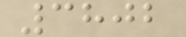3802
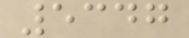5347
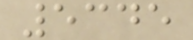5345
